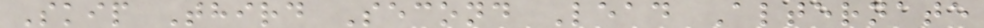Skip Third Second Lead Alternate
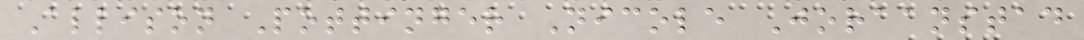Allison Pottinger Nicole Joraanstad
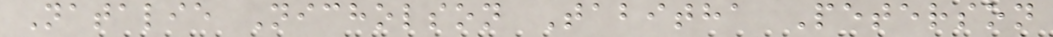Natalie Nicholson Tabitha Peterson
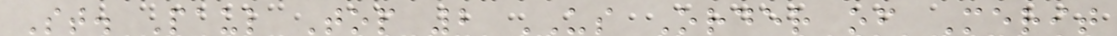St. Paul Top 2 US Order of Merit
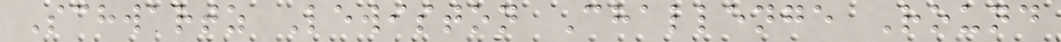Schwartz Lewiston Challenge Round
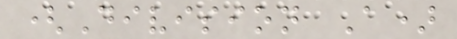(Division A)
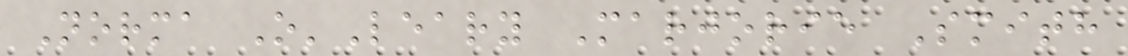Norma O'Leary Marjorie Smith
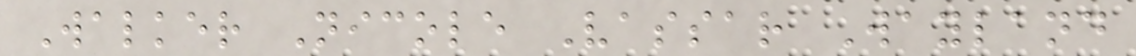Walker Nicole Vassar Wayland
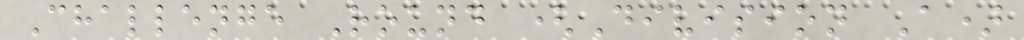Challenge Round (Division A)
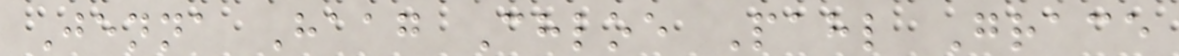Jenna Haag Chloe Pahl Grace
